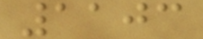1103
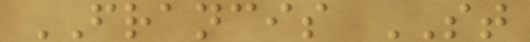FRANCIS ST
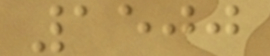1500
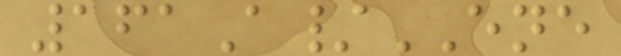161A/ENE
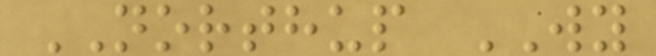NORTHUP WY
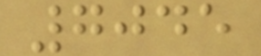7045
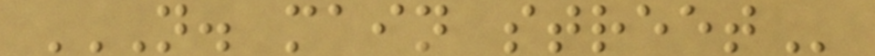N. MAIN STREET
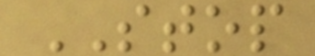STOP
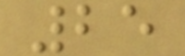25
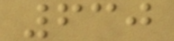630
